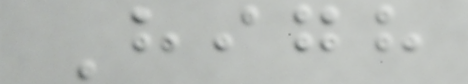High
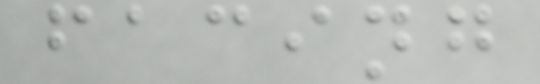facing
